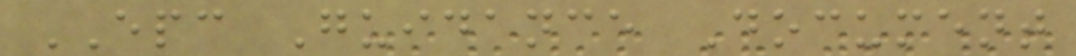EPC Guidance Document
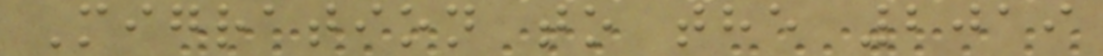Migration to the 2019
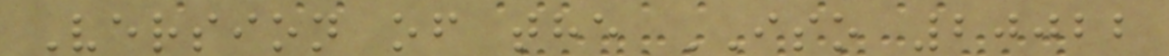Version of the ISO 20022
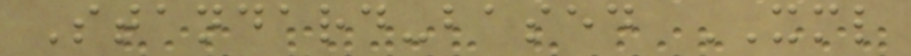Standard-based XML
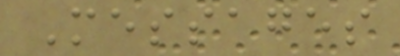Messages
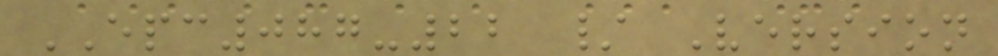EPC087-22 / Version
